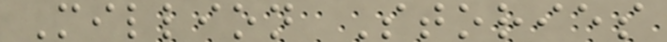Million Stories
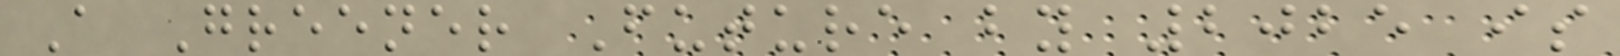A Greener Future by 2025 is
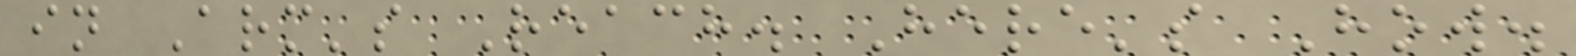in Arm's Reach. Here's How.
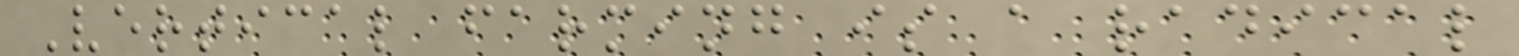Vertical farming is a radical
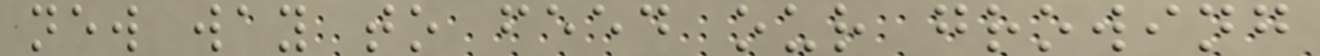new way to feed our growing
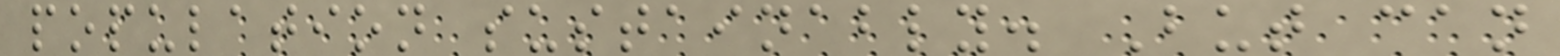population sustainably. But can
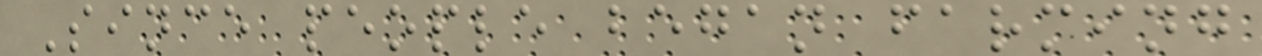Since people began farming
